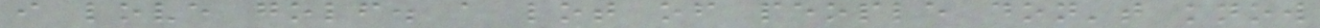i love golf. a lot of people don't know
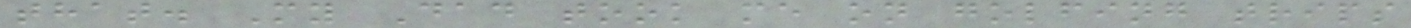that. My Dad took me on golfing trips
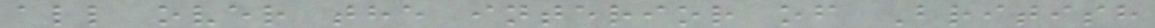all over the interior of British
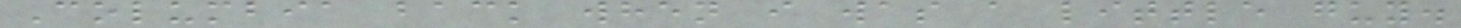Columbia back when i was a little guy.
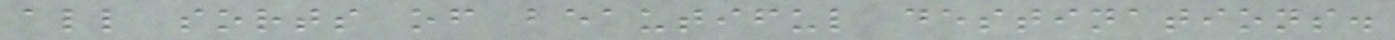all sorts of beautiful destinations.
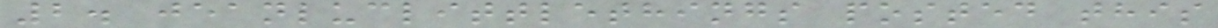2. jeanluclittlethings posted this
